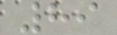89
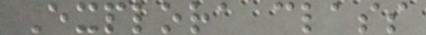Explora class
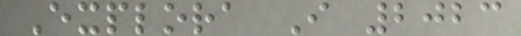Explora I 2023
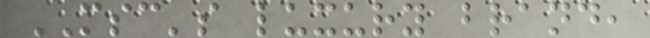MSC's luxury brand,
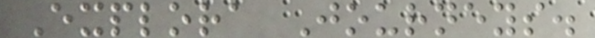Explora Journeys.
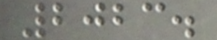2023.
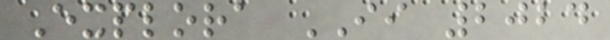Explora II 2024
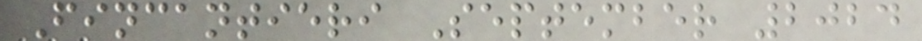Fincantieri September 2024
